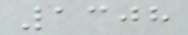1308
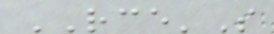RCE'S
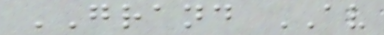GRAND AV
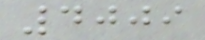4009
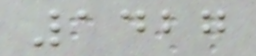1427
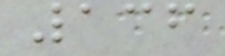136
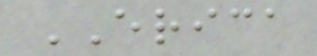ERICA
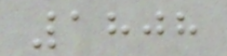1808
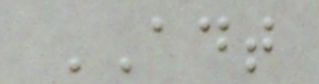ADT
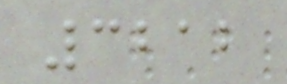3212
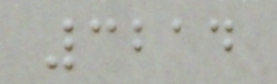3214
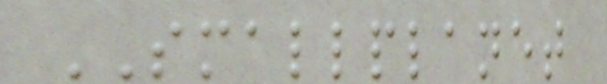SMALLPLANET
